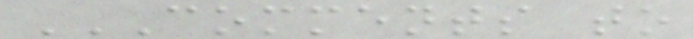COMMENTS TO
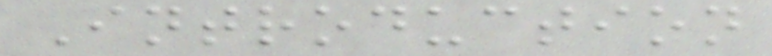Introduction
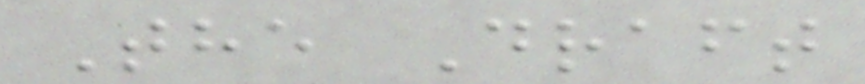The Draft
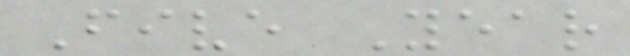Five Year
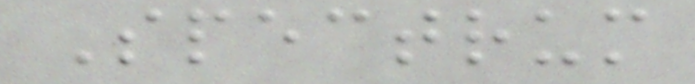Spectrum
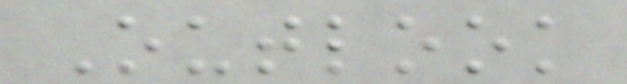Outlook
